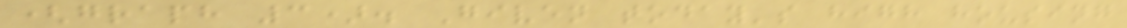(graph 3). Given today's high housing
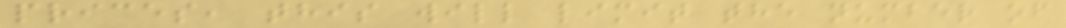prices, this will limit the number of
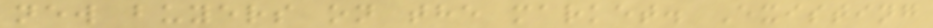new buyers on the market. Existing
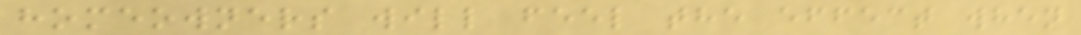homeowners will feel the effect when
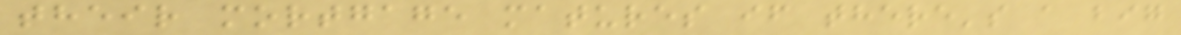their mortgage matures if there's a big
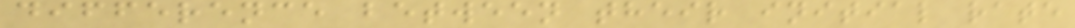difference between their initial rate
